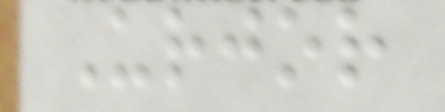Urjor
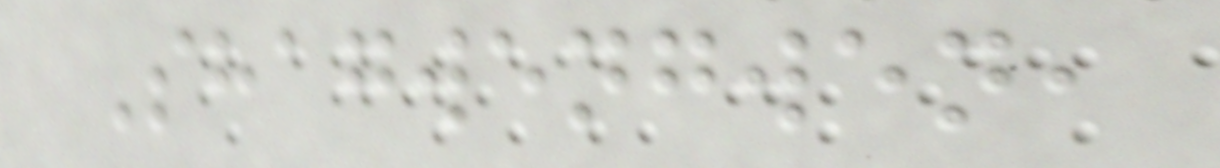Shagwengwen,
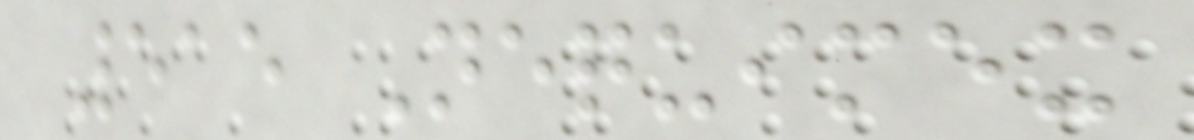515 Nequimex
